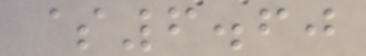$6.60
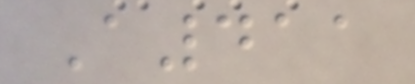A411
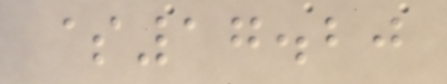$17.20
